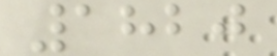1820
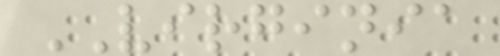VIRGINIA
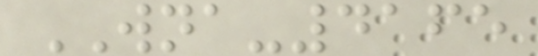WNA-4165
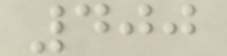400
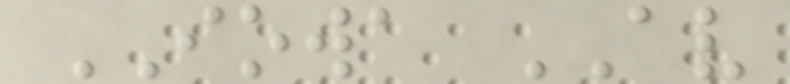IOWA AV
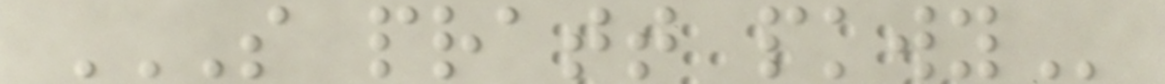S PRATT PKWY
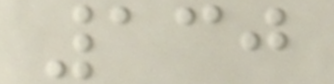130
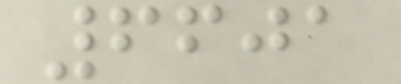6601
